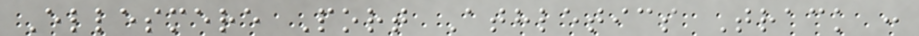Ellesmere Port Athletics Track :
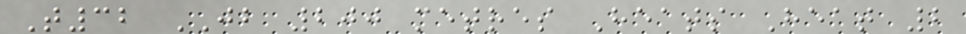T32 JB 200 metres Heats Heat 2
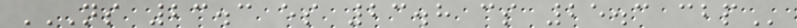NS 23.3 ES 23.8 CS 25.3 CBP
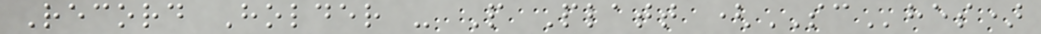Record Holder - P Platt (SChes)
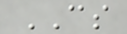CS
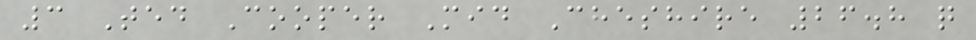3 Ted Cooper Mid Cheshire 26.8 q
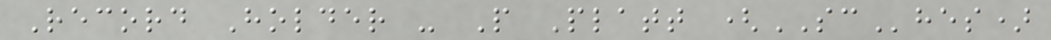Record Holder - P Platt (SChes)
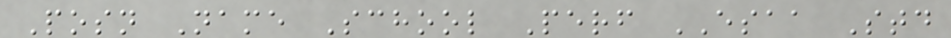Posn Name School Perf ESAA Std
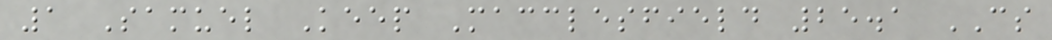1 Samuel Keep Macclesfield 25.1 CS
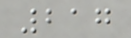217
